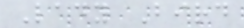Lady Bird
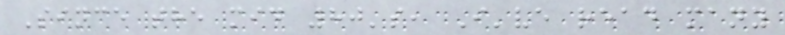Since the mid 80's, I've read many
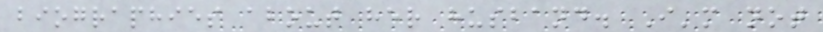biographies about her husband. I'm not
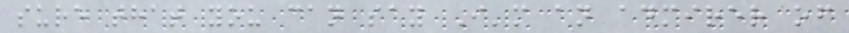sure that you can say I'm an admirer of
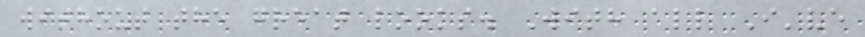without the great looks. With all I've
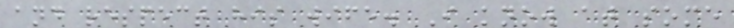and respect his wife. I know at some
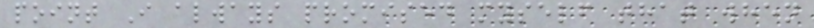point I always promised myself that when
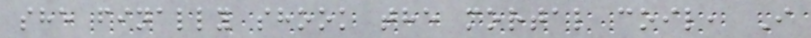she finally shook the mortal coil, I
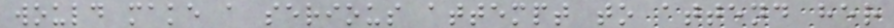would make a serious attempt to attend her
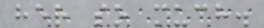her so much.
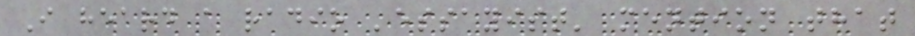I heard a radio 'essayist' mention that
